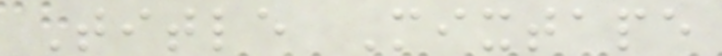Title Mixtape
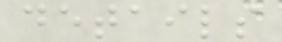details
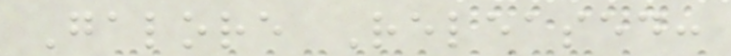Galore Released:
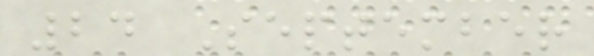24 September
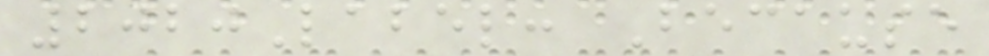2020Label: Because
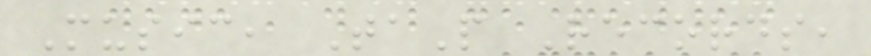Music, TaP Records,
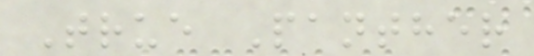True Panther
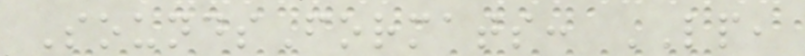SoundsFormats: LP,
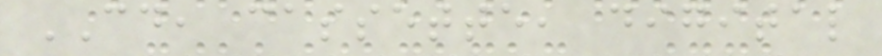CD, cassette, digital
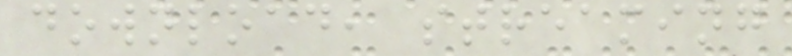download, streaming
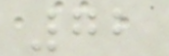72
